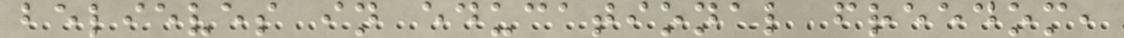believes in educational freedom,
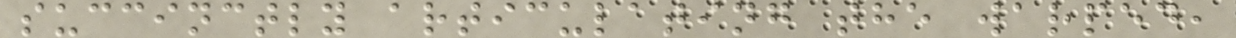succinctly articulating the warped,
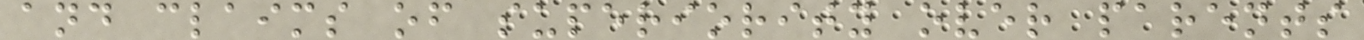and claims of superiority over parents
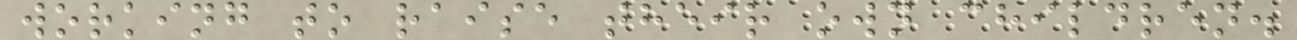working to raise their own children.
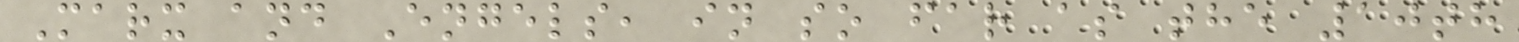Marx and Engels, in so far as the 10th
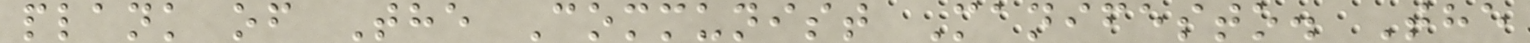plank of The Communist Manifesto. The
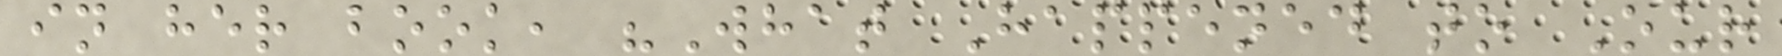in her book, "What Happened to Our
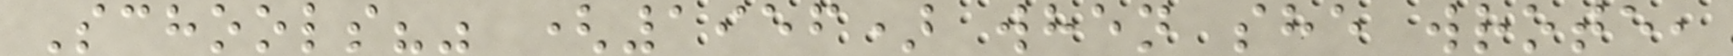Schools?" (1956) when she wrote,
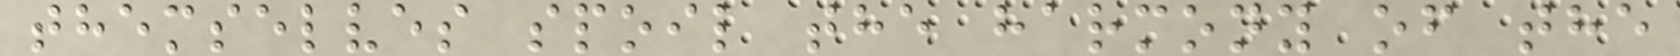themselves spoil the harmony of the
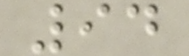94
